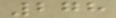278
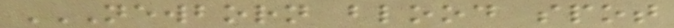NEWBORN BLOOD SPOT
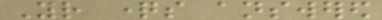Your questions answered
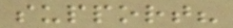support?
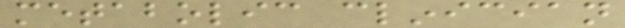metabolic clinician
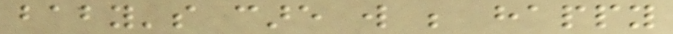baby's care will be happy
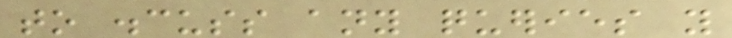to discuss any queries you
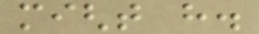might have.
